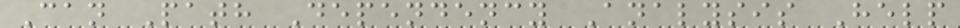Can Path Dependency Analysis Help
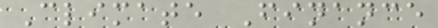Climate Finance
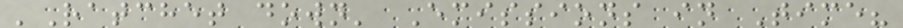'Ratchet down' Emissions in Time?
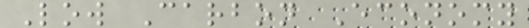Low Carbon Economy
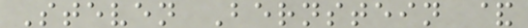Steven Bernstein &
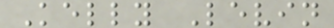Kelly Levin
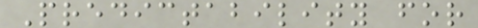Predictability for
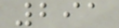291
